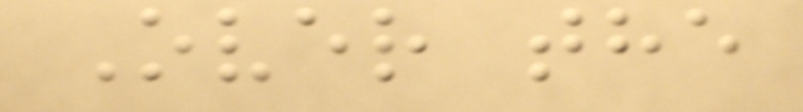Over the
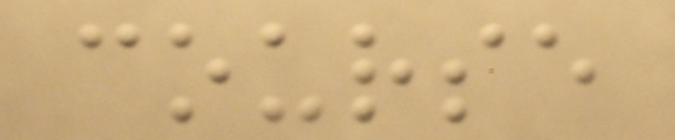course
